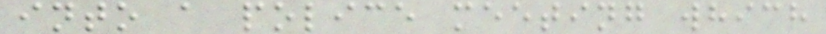into a police meeting which
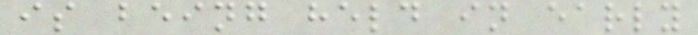is being held in early
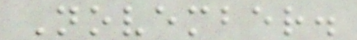November.
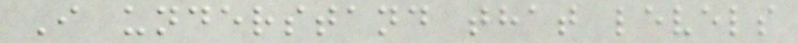I understand that levels
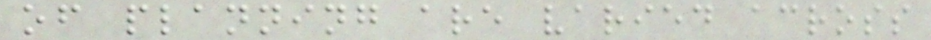of planning are varied across
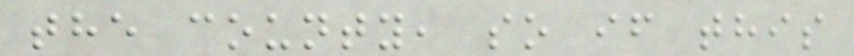the county, so if this
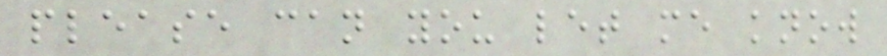please can you let me know
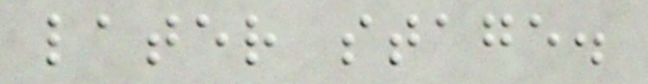later stage.
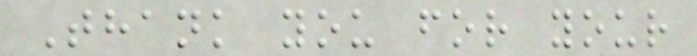Thank you for your
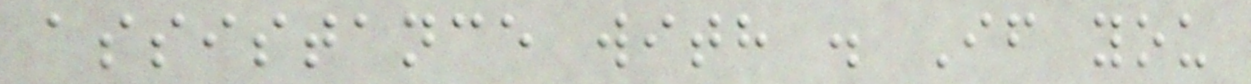assistance with . If you
